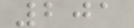201
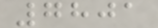7801
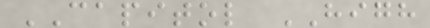CAPITOL HIGH
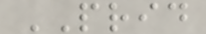PRID
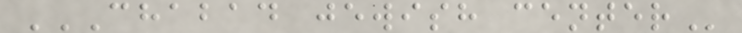CHABAD JEWISH CENTER
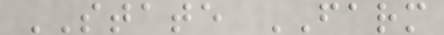STATE FARM
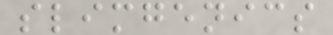slimgenics
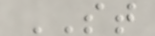ST
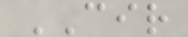CIR
